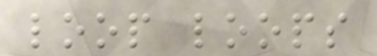loop loops
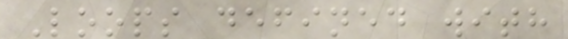Loops defined with
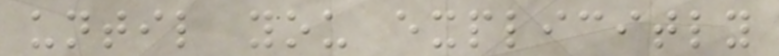until you explicitly
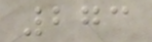273
